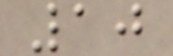10
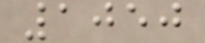1050
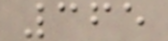365
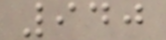940
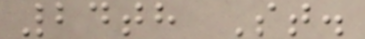24th St.
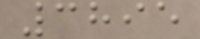3895
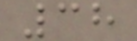38
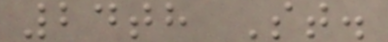24th St.
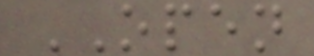OPEN
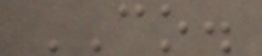CO.
